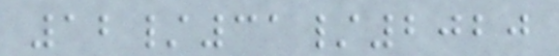12/31/2020
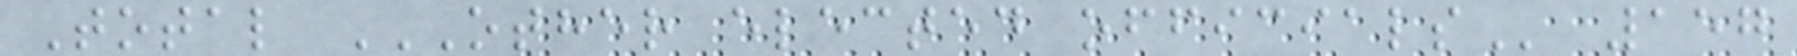Total OTHER ELECTED OFFICIALS 157
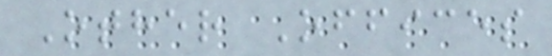Other Offices
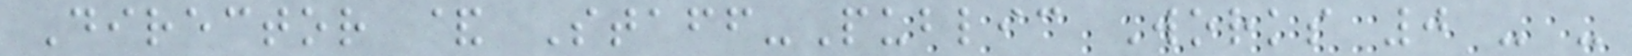Director & Staff-Public Works 0 - -
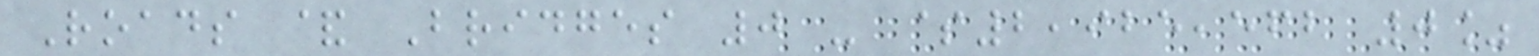Roads & Bridges 0 - $2,925,562 0%
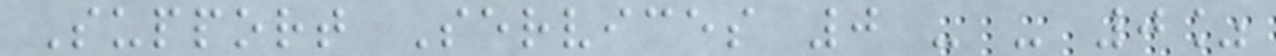Support Services 0 - - 0%
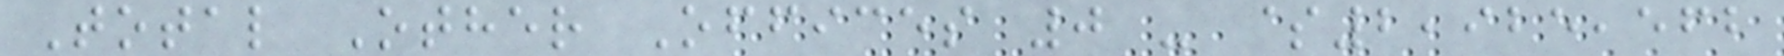Total Other Offices 0 - $2,925,562
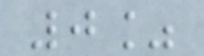0%
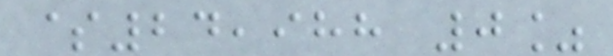$24,988 0%
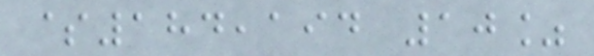$184,194 10%
